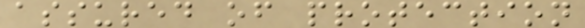assured of protection
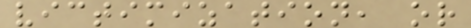victimization, or
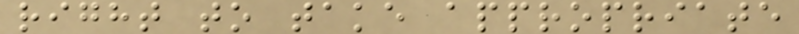right to take appropriate
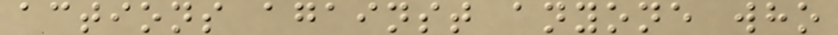actions against anyone who
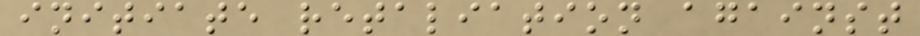initiate retaliation against
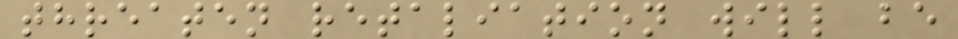threaten retaliation will be
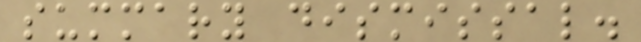summary dismissal.
